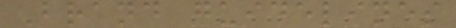Brand guidelines
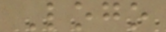Logo
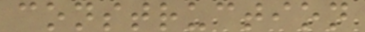construction
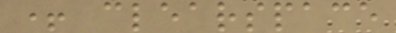+ clearspace
